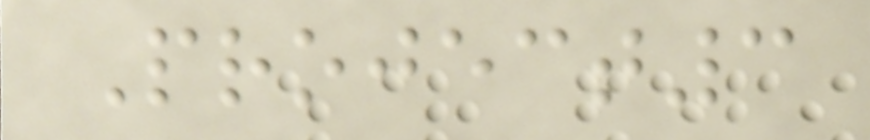Project3
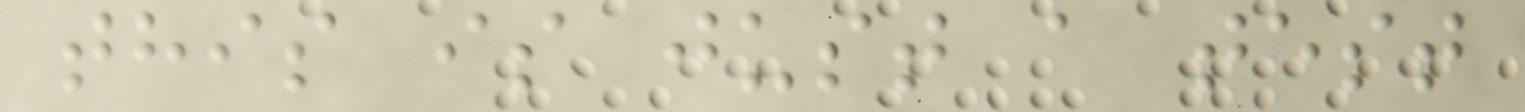this is just a test
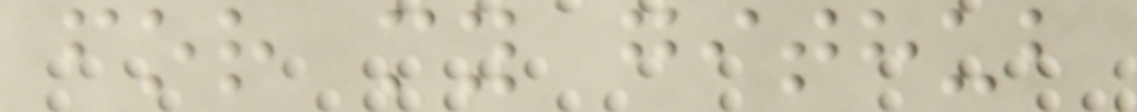for my github
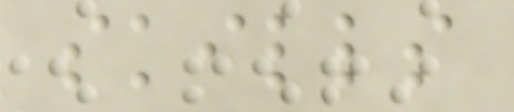skills
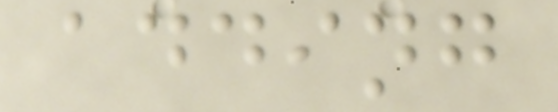adding
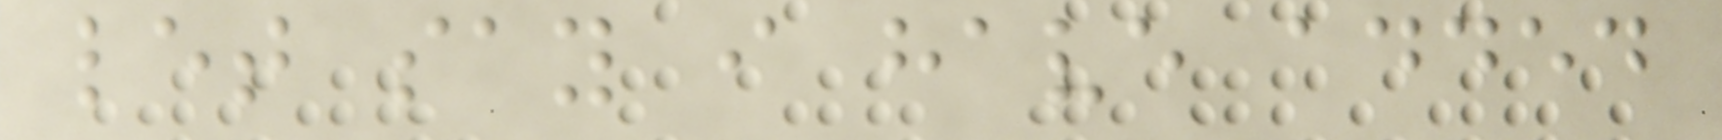let say i have added
